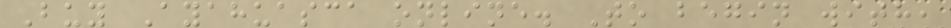Buy Ayahuasca online. To begin with,
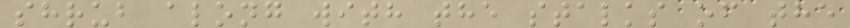shrub along with the stalks of the
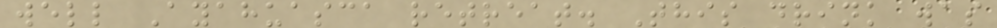well Ayahuasca retreat. This drink was
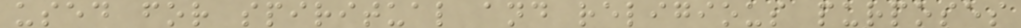used for spiritual and religious purposes
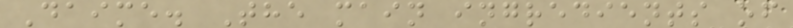Daime. The main ingredients of
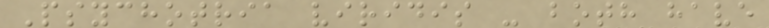Psychotria viridis - both have
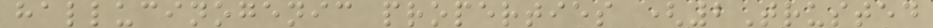hallucinogenic properties (2Trusted
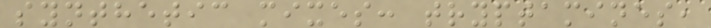synthetic mixes: tryptamines,
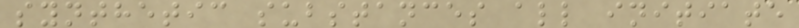synthetic substances all initiate
